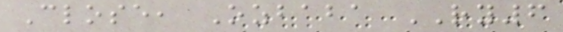Close, Ozbaba RY6
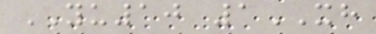YU10 1XH
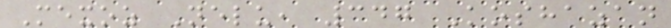Mexoz Nelu, 347 Koshazan
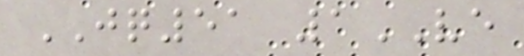JQ51 1VE
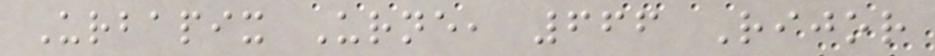Urbapix Urne, 666 Rijor
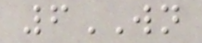6WN
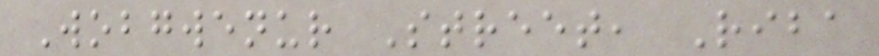Wobgwenur Street, Riba
